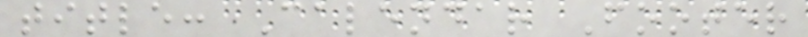title: Calendar Footer
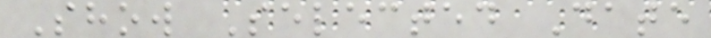Show Selected Date
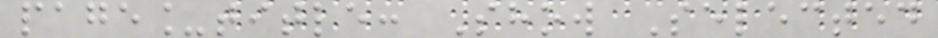page_title: Show Selected
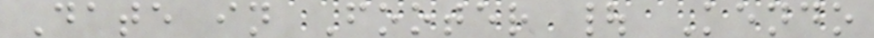Date in Footer | Kendo
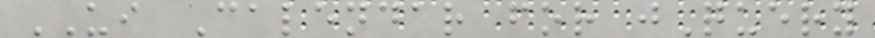UI Calendar for jQuery
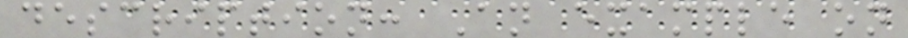description: An example on
